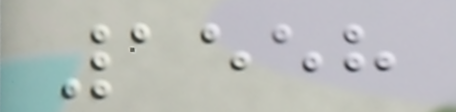1558
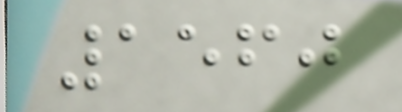1560
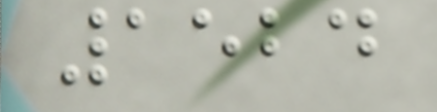1524
